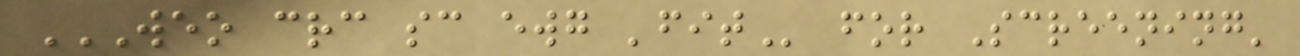WEO CRC SC EWG 'FIT for Screening'
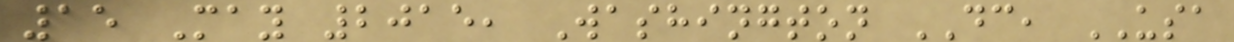15 May 2015, Washington DC, USA
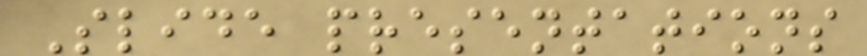Slide presentations
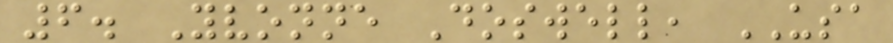6. Yvonne Doswell, USA
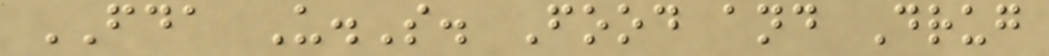FDA U.S. Food and Drug
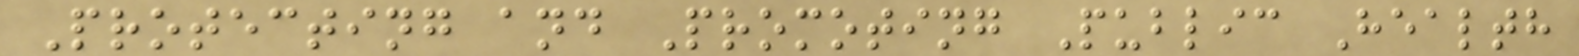Protecting and Promoting Public Health
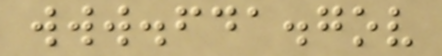www.fda.gov
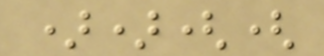))((
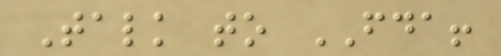Talk to FDA!
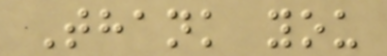Thank you
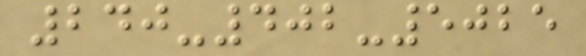240-402-5025
